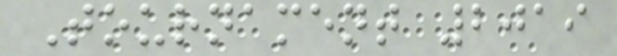Tournament 2019
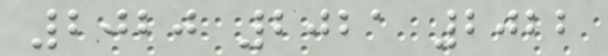2020 2021 2022
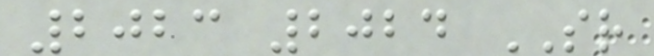2023 2024 SR
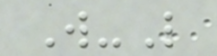W-L
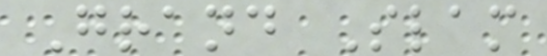Grand Slam
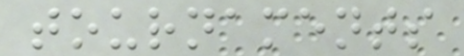tournaments
